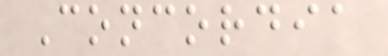Concordia
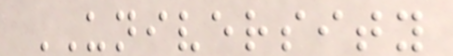UNIVERSITY
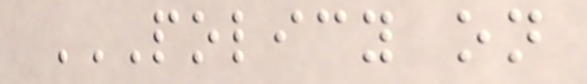POLICY ON
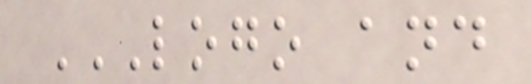LOGO AND
